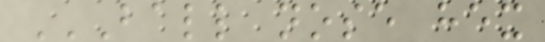BALL NOSE HEX
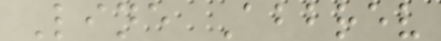Line Abbrev
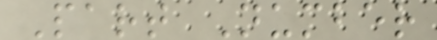Part Number
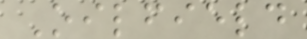Oilfield
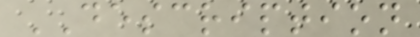DESCRIPTION
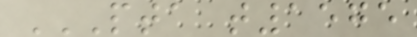PTA T1575
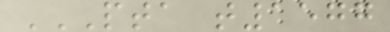PTA T1577
